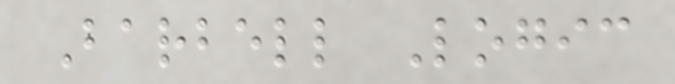Barbell Logic
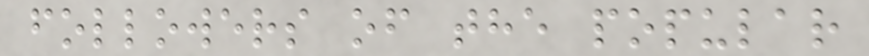followers of the popular
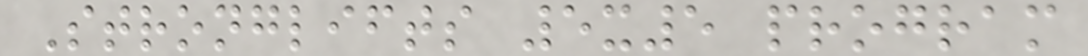Stronglifts 5x5 program
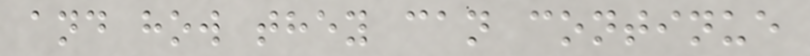and how they can continue
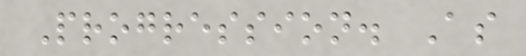Progression. As
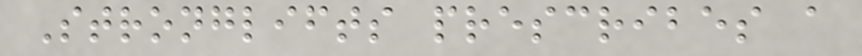Stronglifts prescribes a
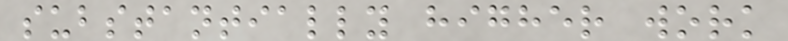substantially higher work
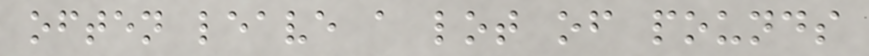often leave a lot of pounds
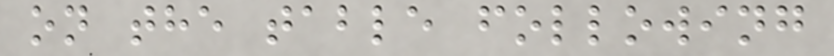on the table following
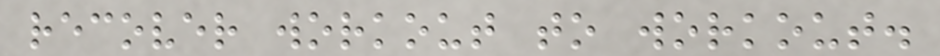recover workout to workout.
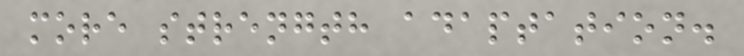more strength adaptation.
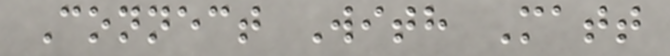Connect With Matt
